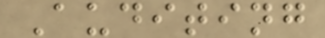Auditing
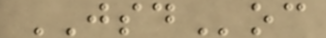JSDoc
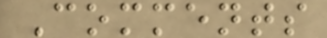Comments
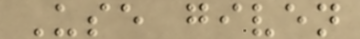Use given
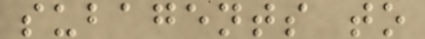subagents to
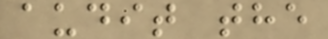audit the
